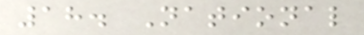18. National
